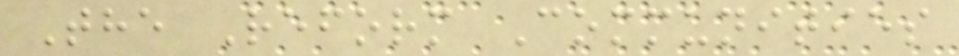The Reform Communities
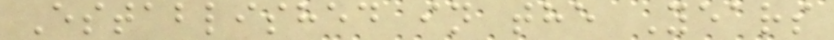Established in the Years
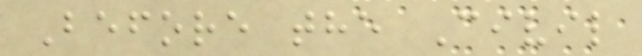Before the Civil
